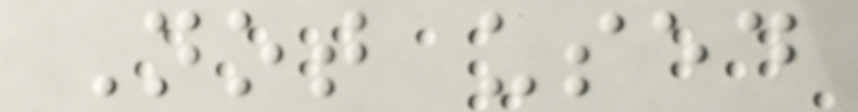Not used
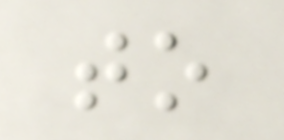to
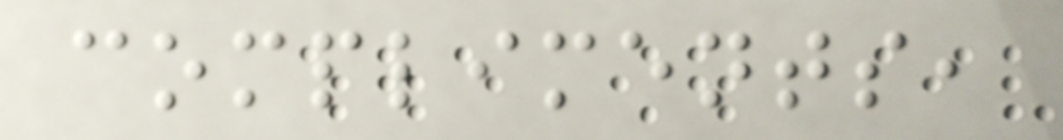compliments,
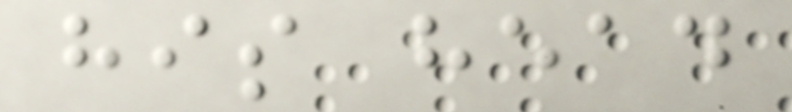his head
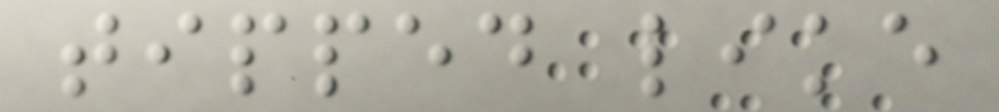tipped like
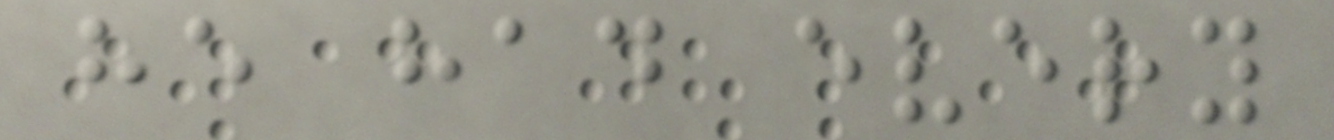he had every
